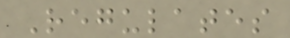Regulates
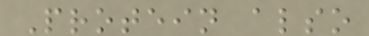Protein also
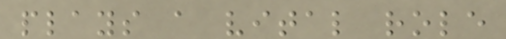plays a vital role
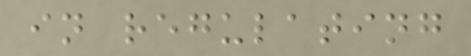in regulating
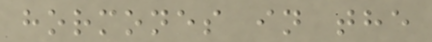hormones in the
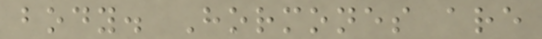body. Hormones are
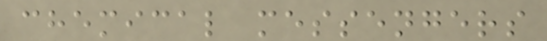chemical messengers
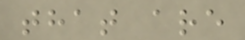that are
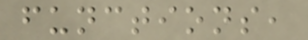functions,
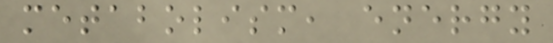metabolism, energy
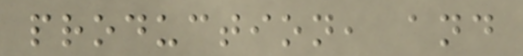production, and
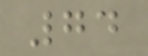74
